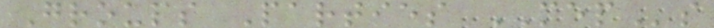Groups Parties MEPs
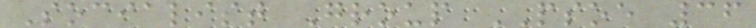Socialist Group PSOE 36
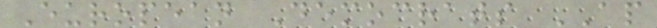European Democrats AP
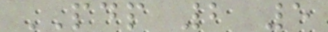PDP 2 5
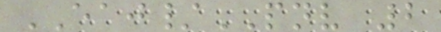EAJ/PNV 2
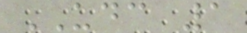UDC 1
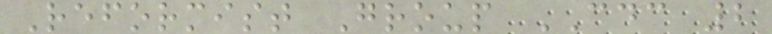Reformist Group CDC 2
